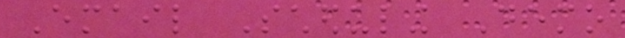Email Scheduling Demo
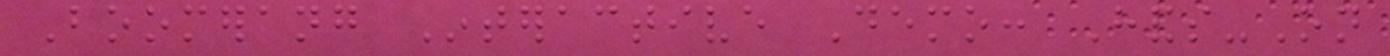Boomerang Interactive Demo: Hands-On
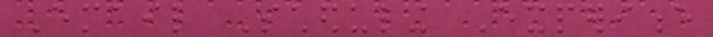Email Scheduling Experience
